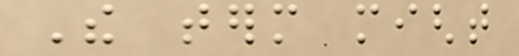The term might
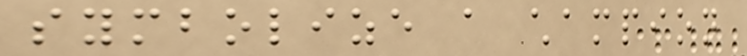symbolize a champion
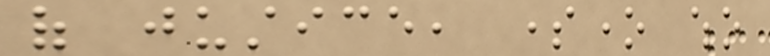of justice, someone who
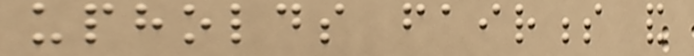upholds fairness and
